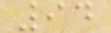94
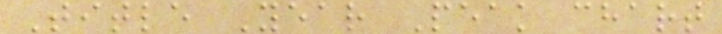Title Year Peak chart
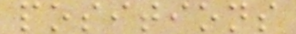positions
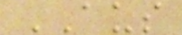AUS
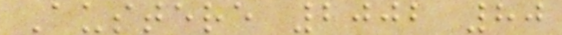Austere 2002 80
